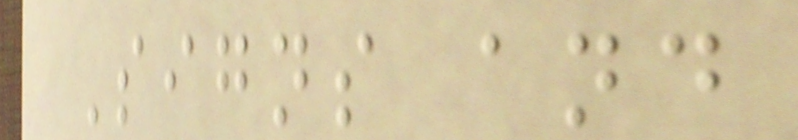Signs and
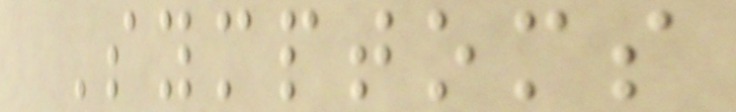Symptoms
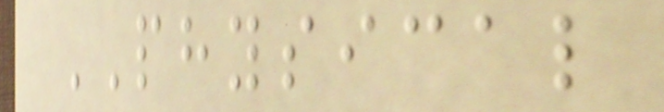PHYSICAL
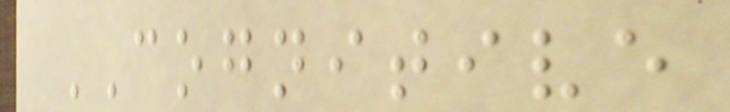COGNITIVE
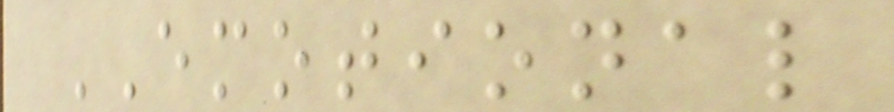EMOTIONAL
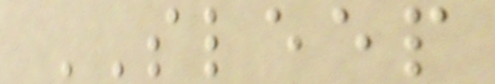SLEEP
